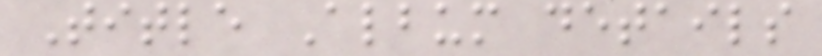Title Album details
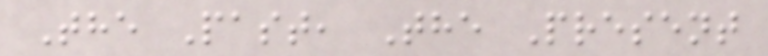The Past, The Present
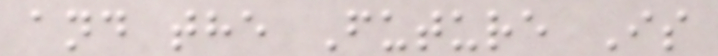and the Future Is
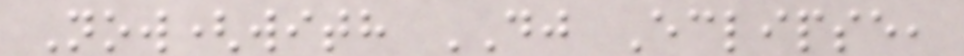Now(with DJ Eclipse,
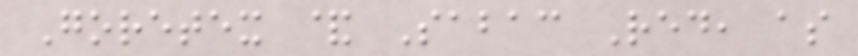Goretex & Sabac Red, as
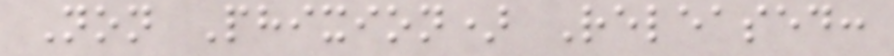Non Phixion) Released:
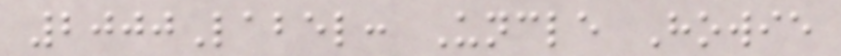2000Label: Uncle Howie
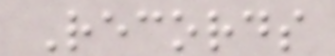Records
